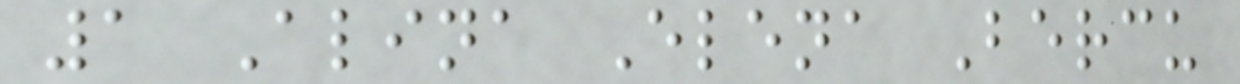1 Alina Elena Bercu
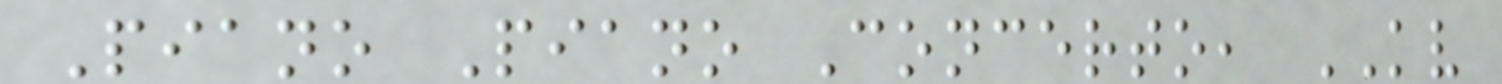Piano Piano Concerto, KV
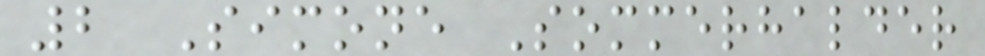2 Simone Sommerhalder
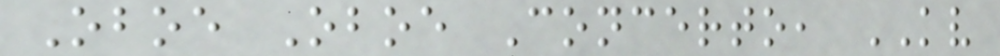Oboe Oboe Concerto, KV
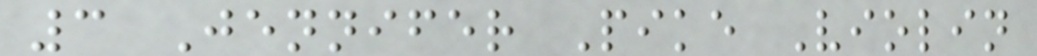3 Jennifer Pike Violin
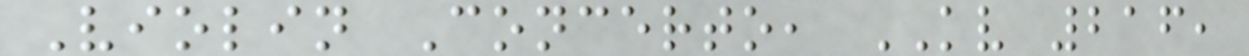Violin Concerto, KV 216,
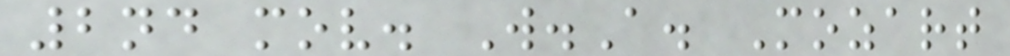2nd mov. W.A. Mozart
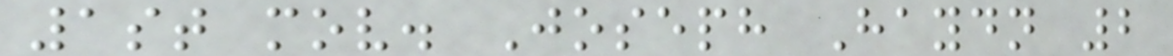1st mov. Joseph Haydn 2
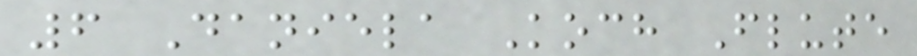6 Daniela Koch Flute
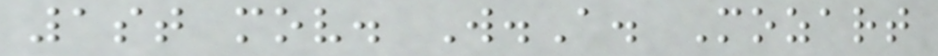1st mov. W.A. Mozart
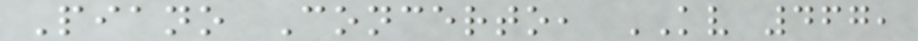Piano Concerto, KV 467,
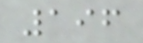196
